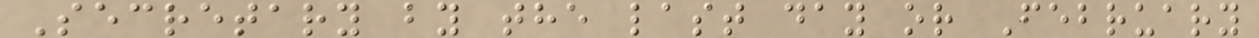Secretary by the last day or February
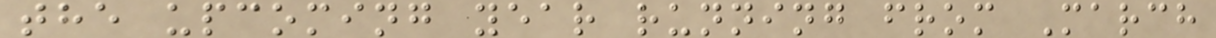the upcoming year running from March
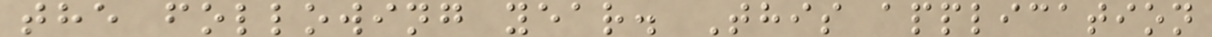the following year. This application
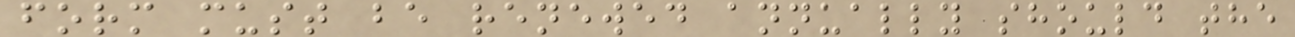form must be renewed annually should the
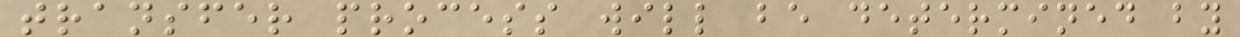transfer process will be determined by
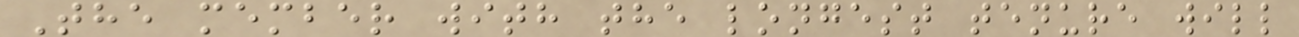The member with the longest tenure will
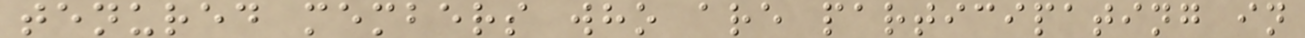tenured members who are participating in
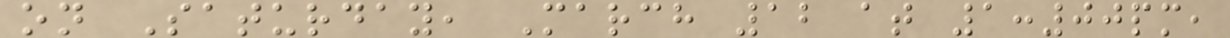on Saturday, March 12 at 1:00pm,
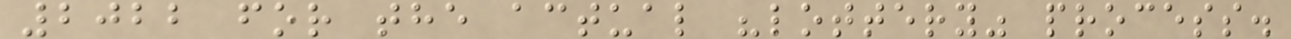2022 for the actual "lottery" process.
